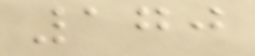170
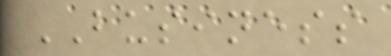BUSINESS
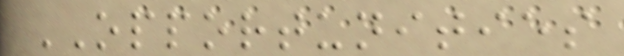OPPORTUNITIES
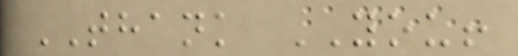THANK YOU!
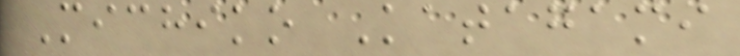Michiko Katagami
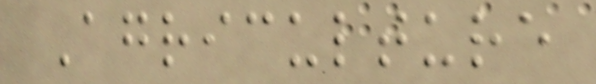Agriculture
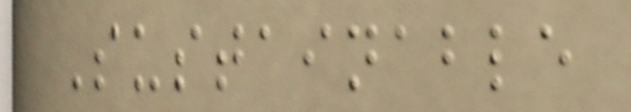Sustainable
